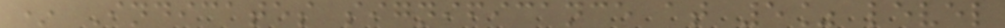* Indicates significance at 5% level
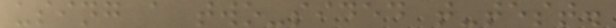using a two-sided t-test.
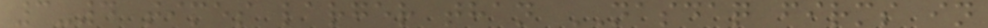3-4 times larger than NASDAQ firms in
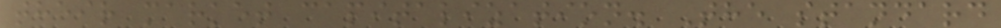their market capitalization. The standard
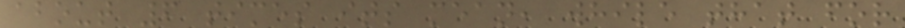about 6 times its mean, while that for
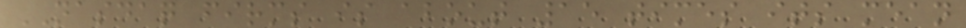NASDAQ firms is about 15 times its mean
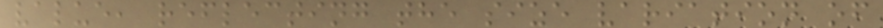value, reflecting the size variation of
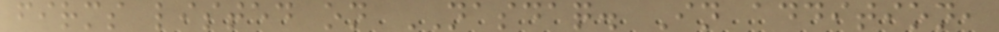firms listed on NASDAQ. In addition,
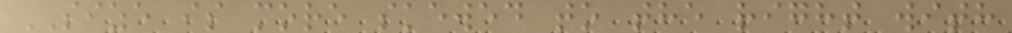SIZE is more skewed to the right with
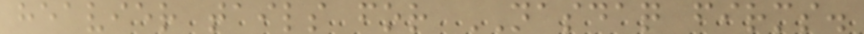heavier tails for NASDAQ firms.
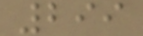299
